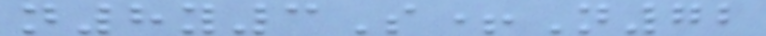n8y3S+N72
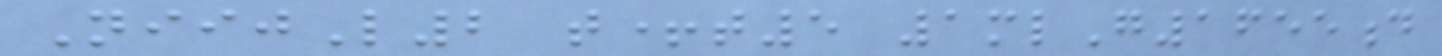NiijL2 t+t5 1mlG1655d
